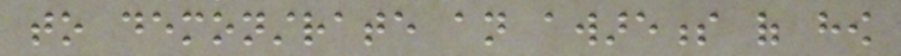to demonstrate an awareness of how
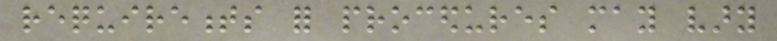requirements for procedures may vary
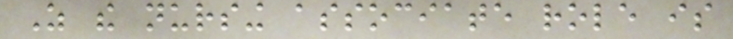As the nursing associate role is
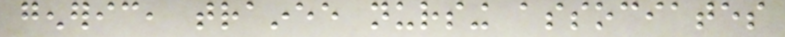generic, trainee nursing associates
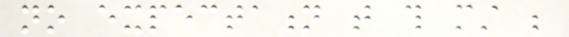no expectation that this must be
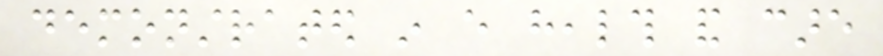demonstrated in every health and care
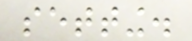setting.
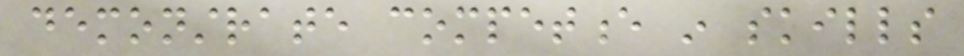demonstrate competence in skills
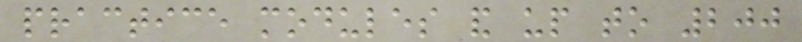practice modules and up to 200
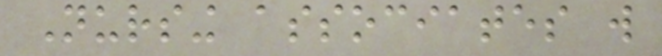Nursing associates will
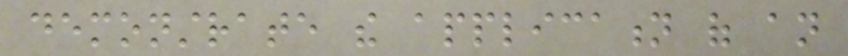demonstrate the application of an
